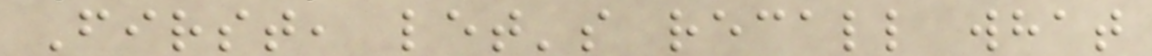First, let's recall what
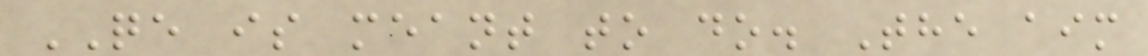QE is meant to do. The aim
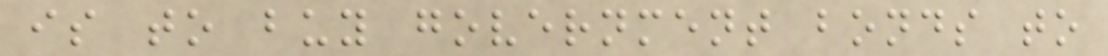is to buy government bonds to
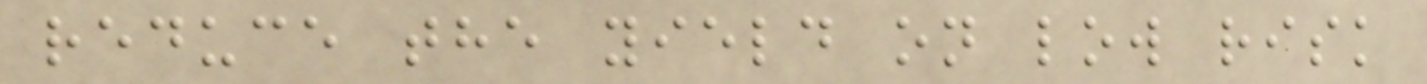reduce the yield on low risk
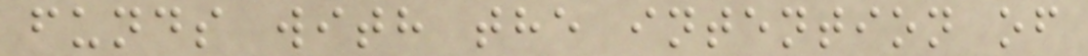funds with the intention of
